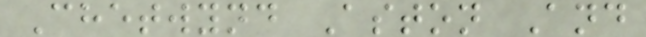Chetwynd Aston And
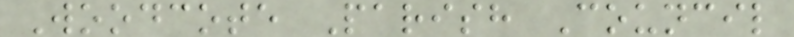Woodcote Parish Council
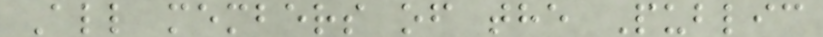All members of the Public
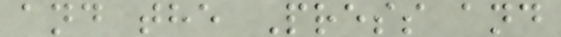and the Press and
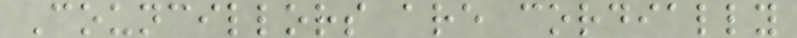Councillors are cordially
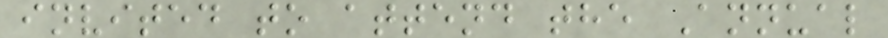invited to attend the Annual
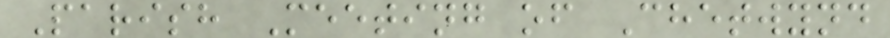Parish Meeting of Chetwynd
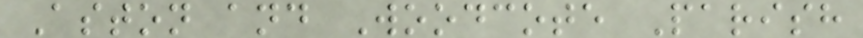Aston and Woodcote Parish
